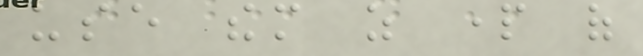use them as part of
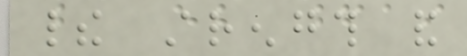their strength and
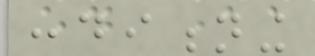conditioning
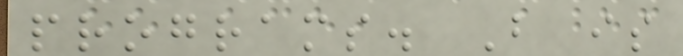programs. But is
